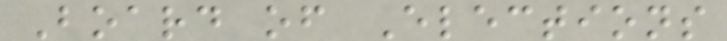Board of Elections
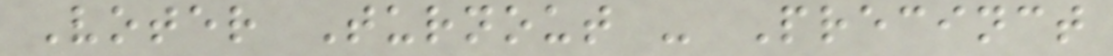Voter Turnout - Precinct
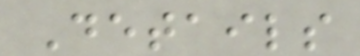Details
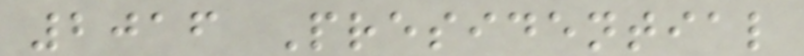2016 Presidential
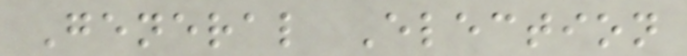General Election
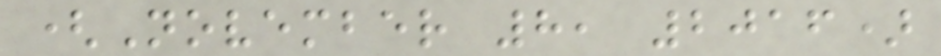(November 8, 2016)
